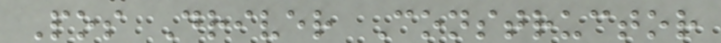Pos Driver Constructor
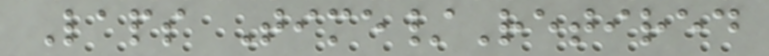Laps Time/Retired
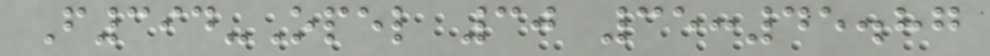F394-Opel 30 35:45.87
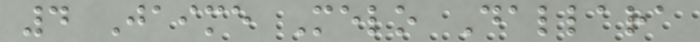4 Jaime Melo Dallara
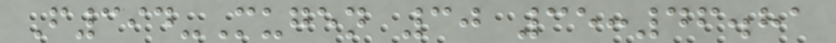F394-Mugen 30 35:46.81
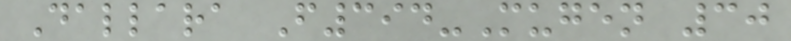Dallara F394-Mugen 30
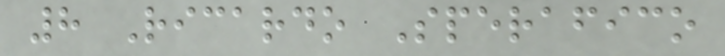8 Ricardo Sperafico
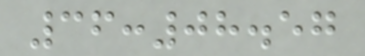36:08.57
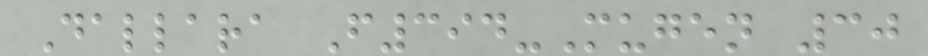Dallara F394-Mugen 30
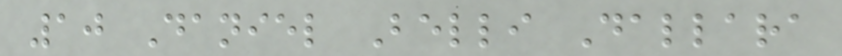10 Daniel Belli Dallara
